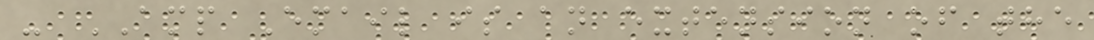- AMP Email is an extension of the
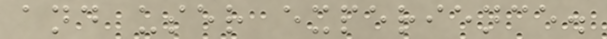and user experience.
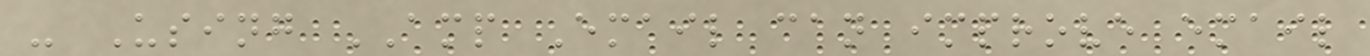- Using AMP Email can improve email
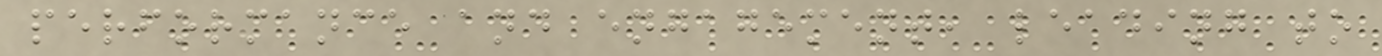performance and engagement, leading to
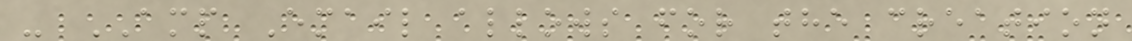- AMP Email allows for the creation
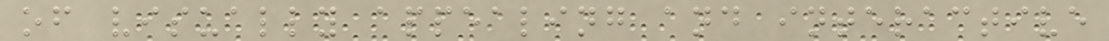of visually appealing and interactive
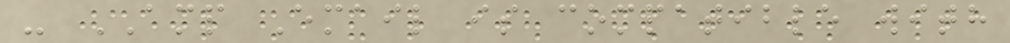- AMP Email is compatible with
